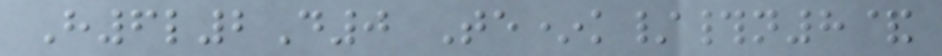H6l2D0 Te*k/#n8&
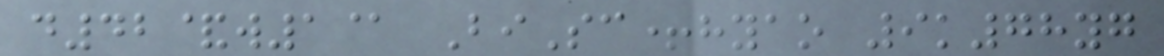d42&w1@ BiSc+hyao 9k78yg
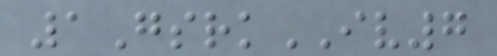1GsrkIV7
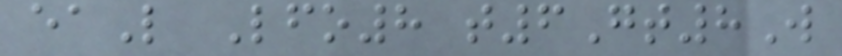eaL Lfo8 t6Gt8W
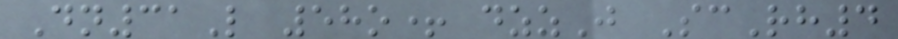Dn31L 58o+ dzzJ ScRh4
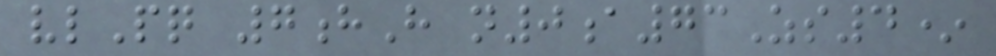vlPq 7hH n0a73Zs4*
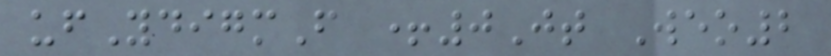ufYdigmF +0Jt Weo2
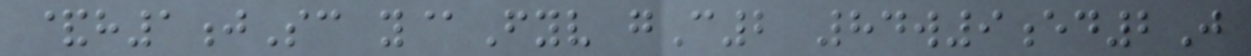&h1jSc y@Fyv gC2 84w9ed2J
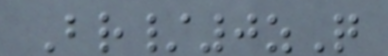Br/0zQ
